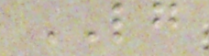LG
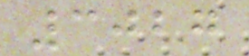3027
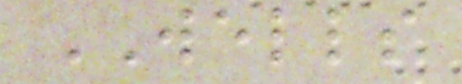WELLS
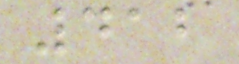412
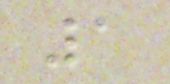1
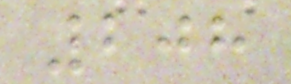208
